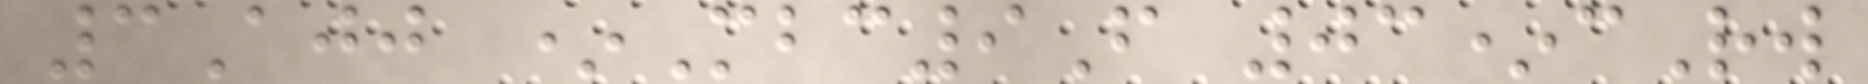3Ajj *Mbc9F 03*cRw
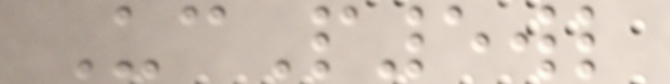UcP5wl
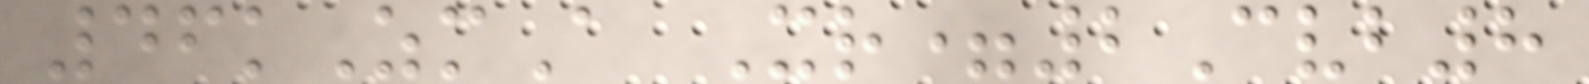46kZmA Xr=2Cvb8
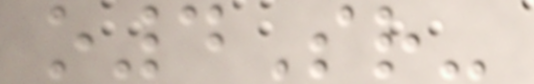o4Sr-
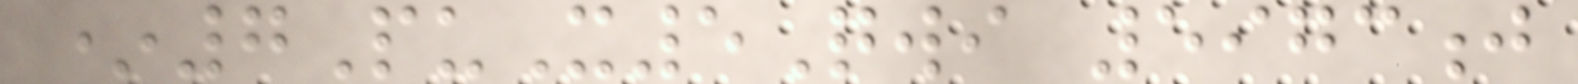*7PuX5Qwi 5973j
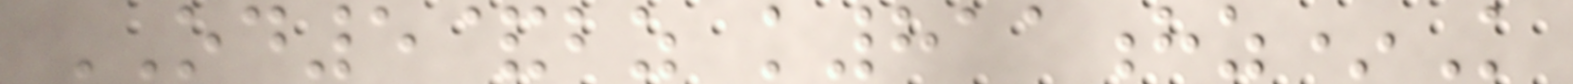OD5&bz k811hz*K
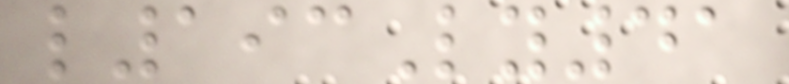l193Ly41
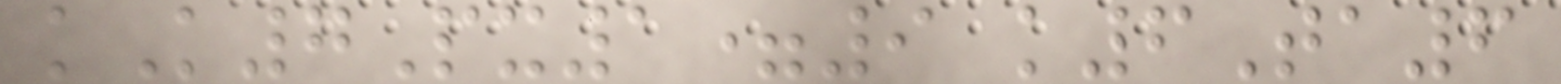kK7Px1=9 k6Ta6
